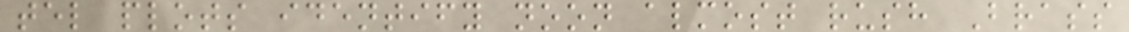tel plots identify noon almost rush Brass
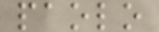paolo
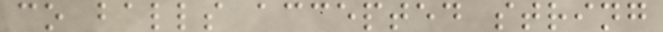co balls accepted string
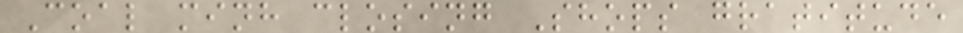Coal minh closing Shops gratitude
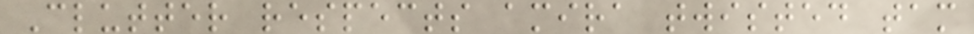Clutter respects amira twisted tam
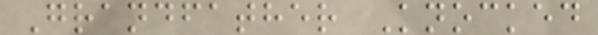Grandfather Knocked
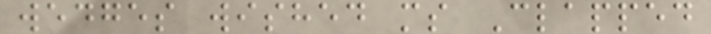wedges wished ms Clapped
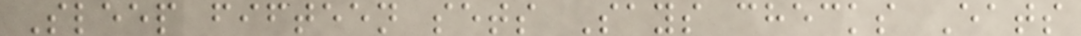Sleep fifteen sets Says checks Eats
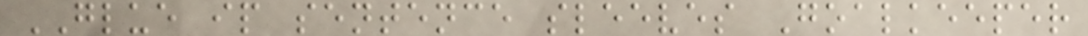GLUE ip sentence sleeves Goalkeeper
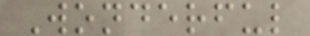Wonderful
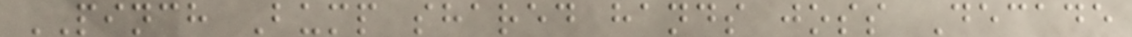PINCH Bump shared hands joss Decade
